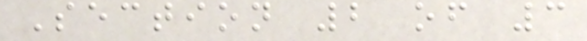Section 2 of 3
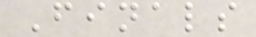Finals
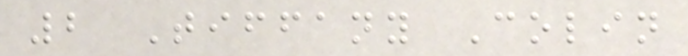2 Tiffany Colin
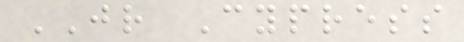JR Cypress
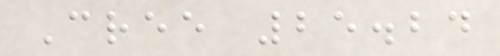Cree 25.24
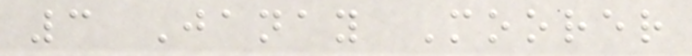3 Janay Moorer
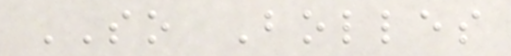SO Bolles
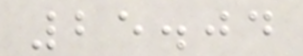25.04
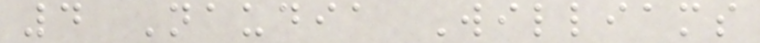4 Naudia Williams
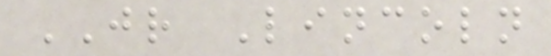JR Lincoln
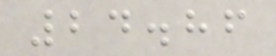24.86
